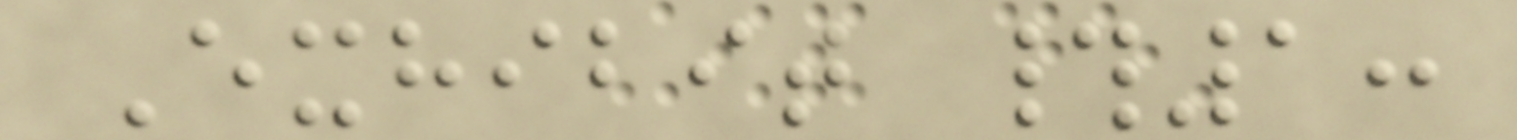Exhibit #1:
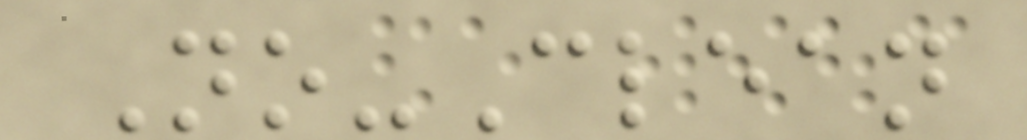No-Clean
